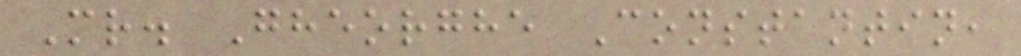Mr. Gheorghe Constantin,
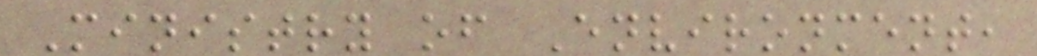Ministry of Environment,
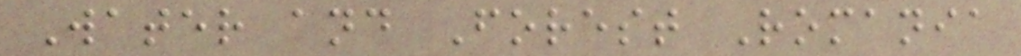Water and Forest Romania
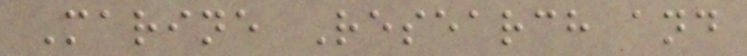Marine Research and
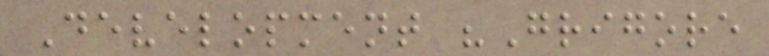Development "Grigore
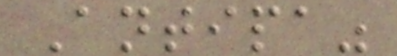Antipa"
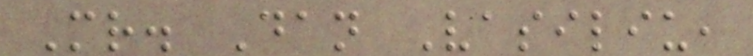Mr. Dan Vasiliu,
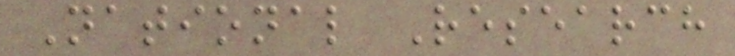National Research
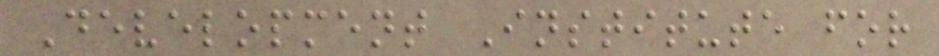Development Institute for
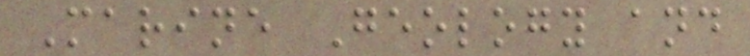Marine Geology and
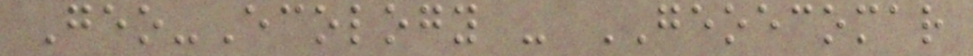Geo-Ecology - GEOECOMAR
